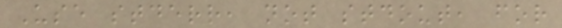Use stderr, not stdout, for
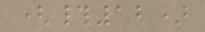(#12)
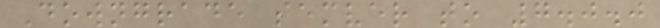Downgrade semver to 7.0.0
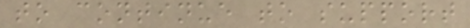to continue to support
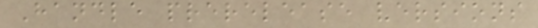Handle prerelease versions
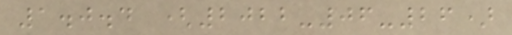1.0.4 (2022-06-26)
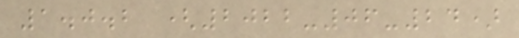1.0.2 (2022-06-24)
